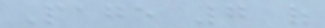Page 7 of
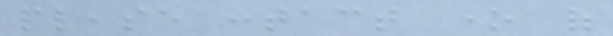please contact one of
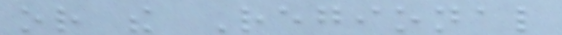or the Regional
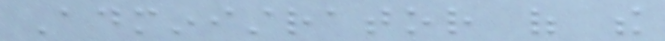Administrator of the
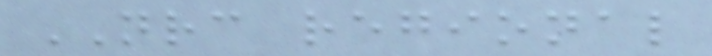NRC regional
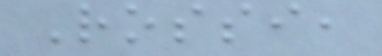Rossi,
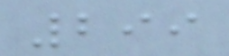299
